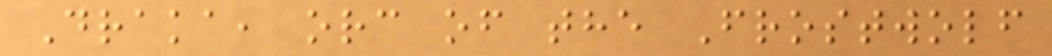Draka, orc of the Frostwolf
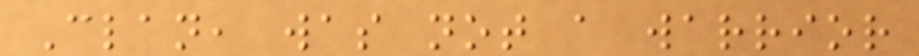Clan, was not a warrior
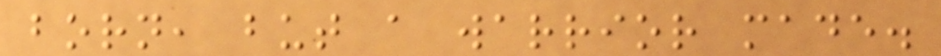born, but a warrior made.
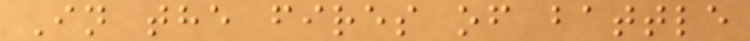In the fires of battle
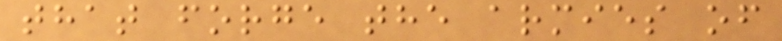that forge the armies of
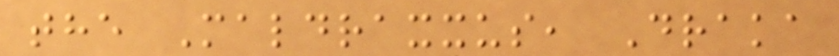the Maldraxxus, Draka
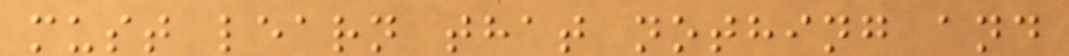must learn that nothing and
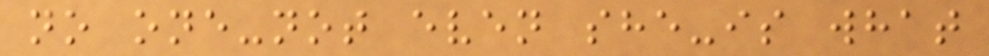no one-not even she-is what
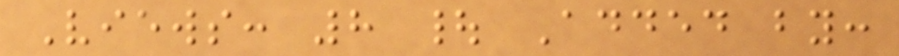Views: 8 | Added by:
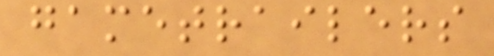gametrailers
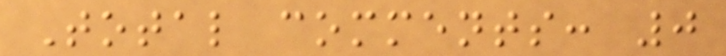Total comments: 0
